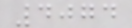4074
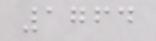1764
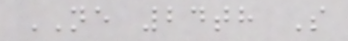NE 24th S
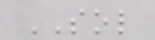SOL
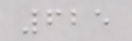625
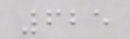625
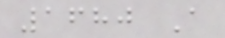1680 A
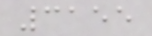3155
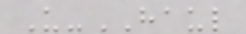U-HAUL
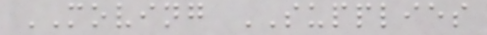MOVING SUPPLIES
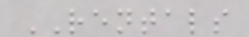RENTALS
